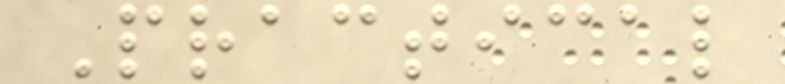Practical
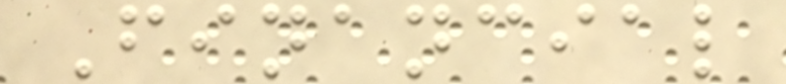Financial
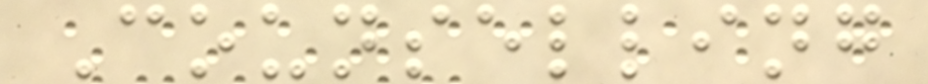Counselling
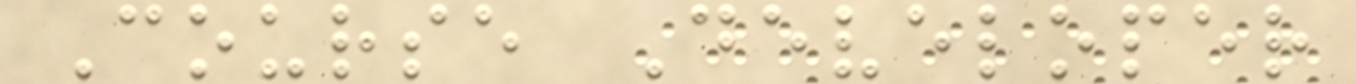Course Developer
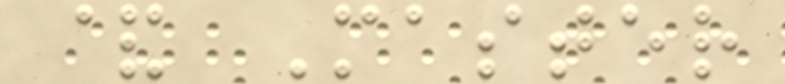& Master
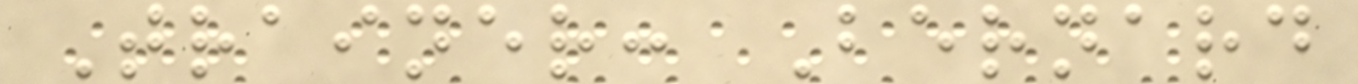Trainer: Bernard
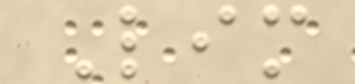Lim
